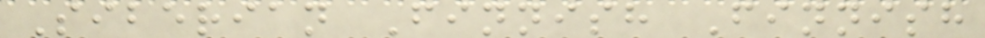Siberian Finnish Finnish
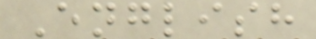English
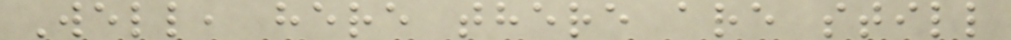Well, here there are still
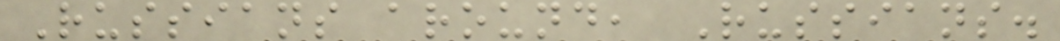Russians around, Russians.
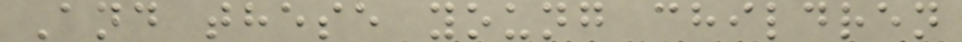And these young children
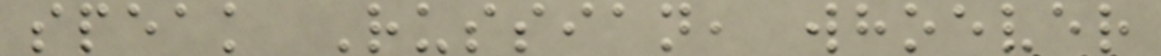speak Russian, whoever
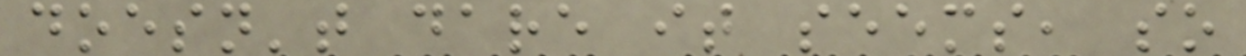doesn't dare it seems, so
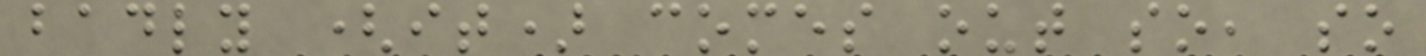badly (it) comes out so, so
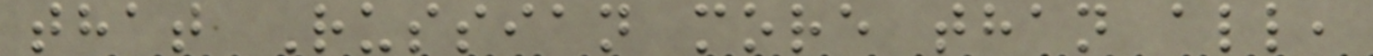that Russian more than all,
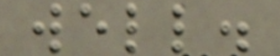well.
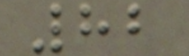82
